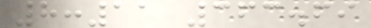8:11 363.69
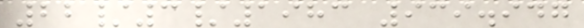22/3/1983 939.947
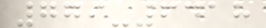779-6418
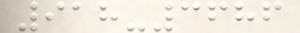918-3686
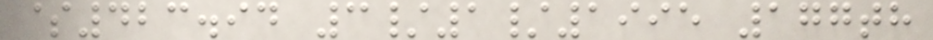$423.94 3/1/1995 177th
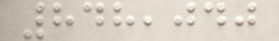848,040
